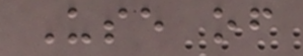Use of
